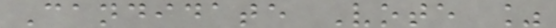Candidate Vote %
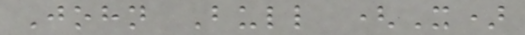John Bull (X)
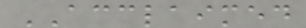ACCLAIMED
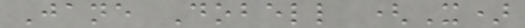Jane Dobell (X)
